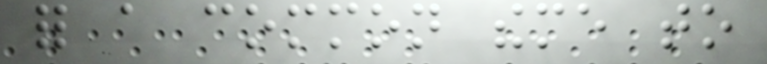for a common theme to
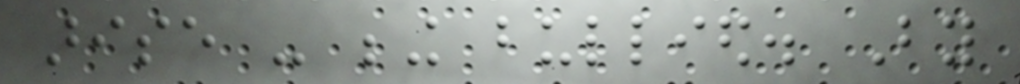arise - being bullied. By
